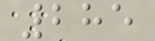285
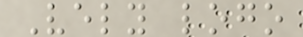Vely logo
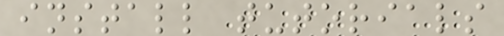install tutorials
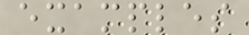examples
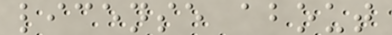license about
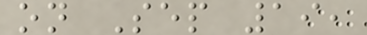on Sep 19,
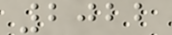2022
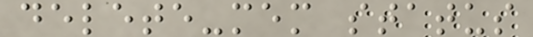delete-mem status
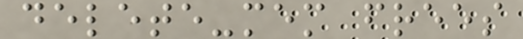delete-mem frees
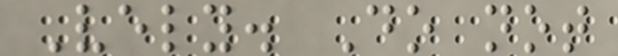Vely. Do not
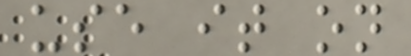use it on
